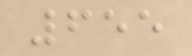655
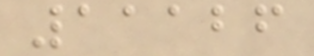11126
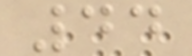44
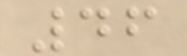46
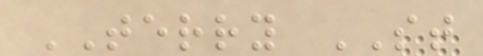TERRY ST
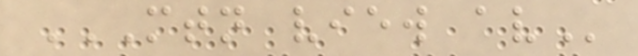MTN VIEW AV
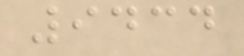9434
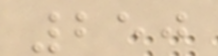250
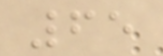65
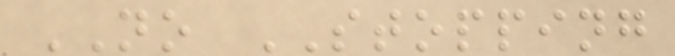NO STOPPING
